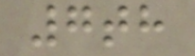7th
